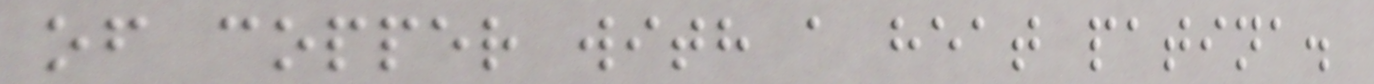of copper with a heat patina.
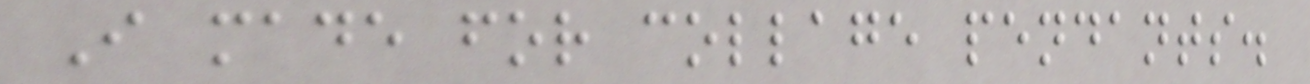I made for collage pendants.
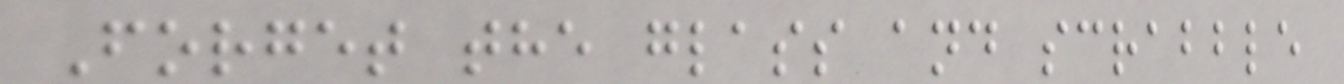Forget the glass and scrabble
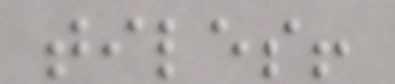tiles!
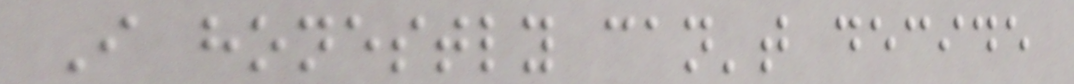I honestly can't decide
